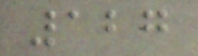127
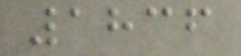1836
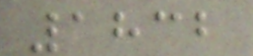1832
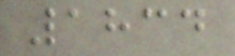1834
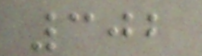302
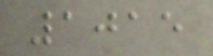1015
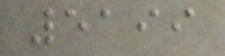5199
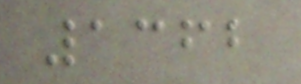1362
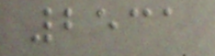2531
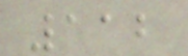112
